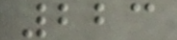223
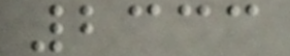2333
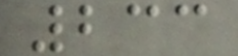233
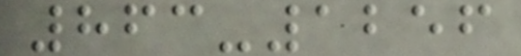863-1256
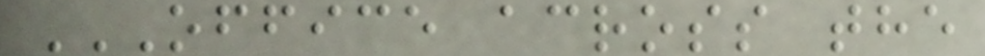OFFICE ACROSS THE
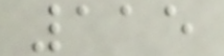115
